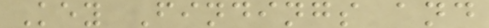Key Findings and
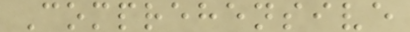Comprehensive
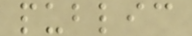public
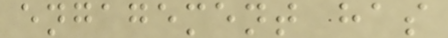engagement has
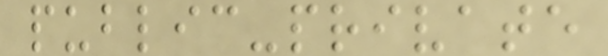public-private
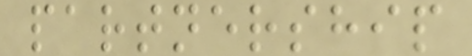partnership
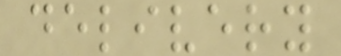delivery
